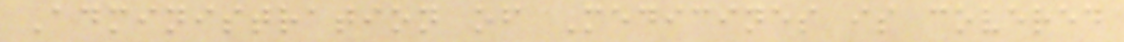Administration of Medicines is covered
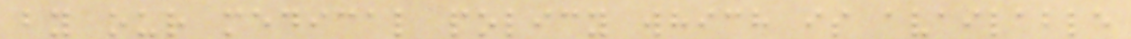by our medical policy which is available
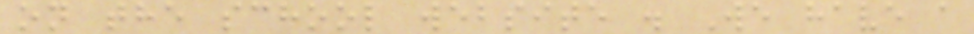on the school website . We have a
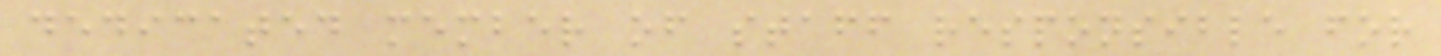dedicated member of staff responsible for
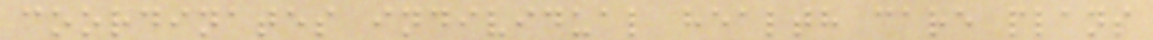coordinates individual health care plans
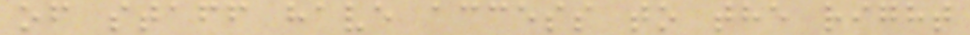of staff have access to the right
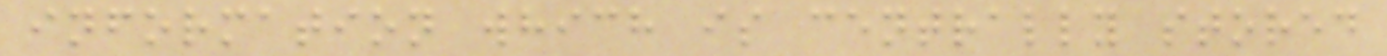information which is centrally stored
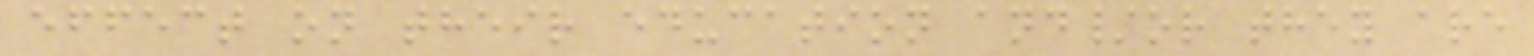effect on their education and/or they are
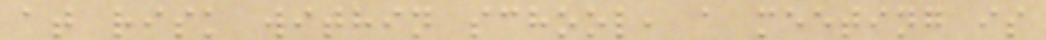at risk within school, a meeting is
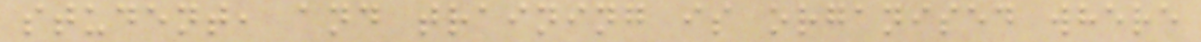student, and training is organised where
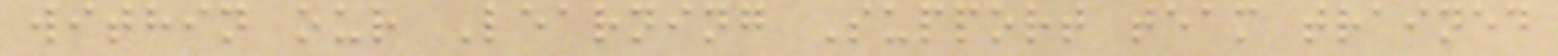within our Learning Support team trained
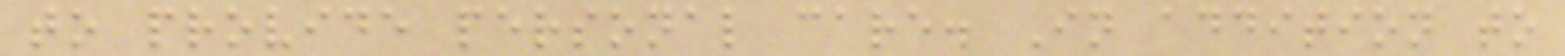to provide personal care. In addition to
